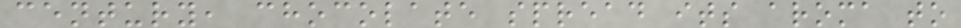century, chocolate spread its aroma to
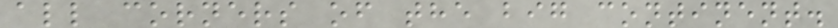all corners of the big continent.
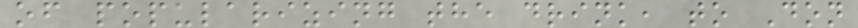of popularizing the drink, to Don
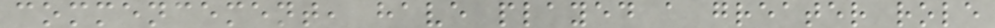commencement, have played a greater role
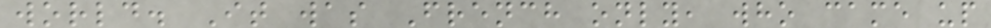world. It was French only, who came up
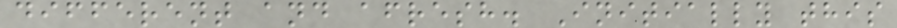different and afresh. Initially this
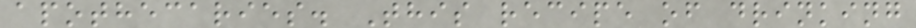apothecaries. This recipe of drinking
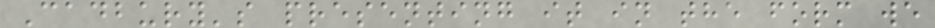Cadbury's presenting it in the form we
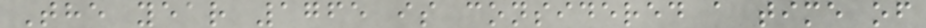The year 1765 is considered a time of
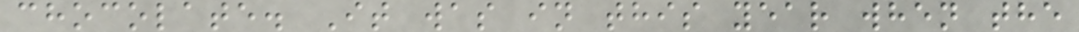chocolate. It was in this year when the
